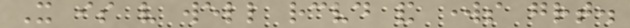It is very well received and works great.
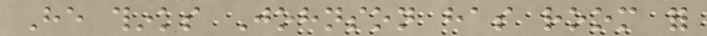He thinks Johnson has room for
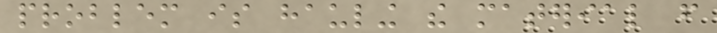problem is hauling the material from
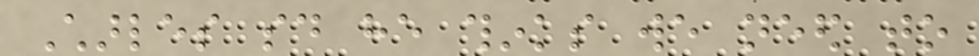Charles said he thinks we need to
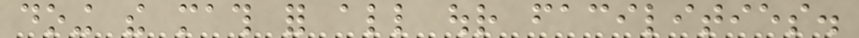doing the math for all our facilities.
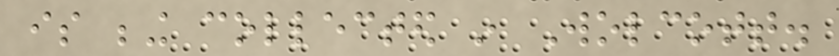is being collected in Wolcott.
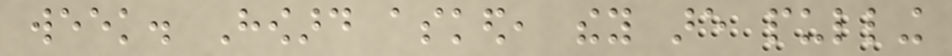week. Howard asked, they are pulling
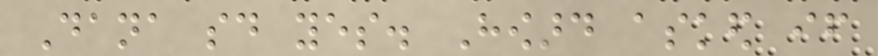Dana said yes. Howard asked if
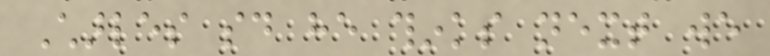Charles said he thinks next we
